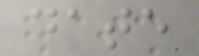date
